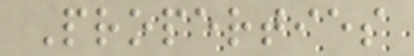Properties
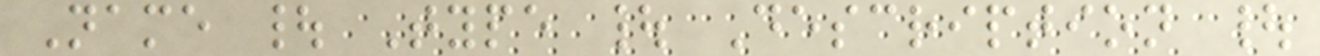Name | Type | Description |
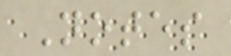Notes
